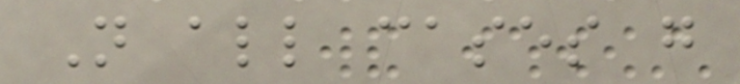Not all cases go
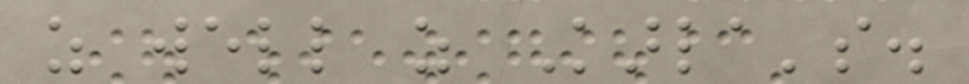as well as Karla's.
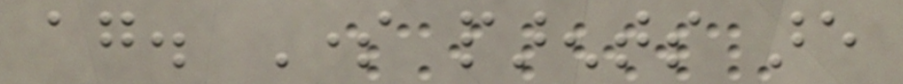again. Some parents are
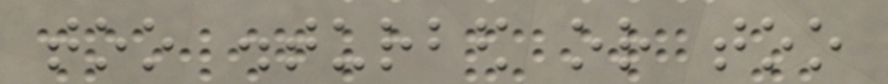too disturbed or too
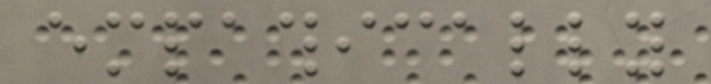empathically
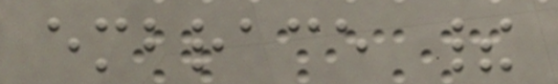embrace their
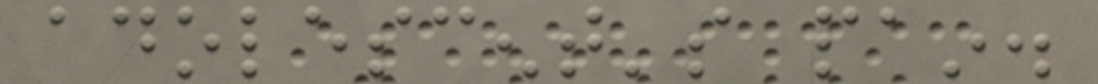adolescent's pain.
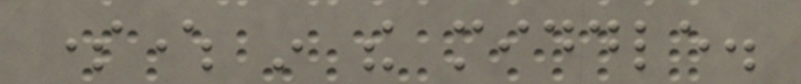somewhere in the middle.
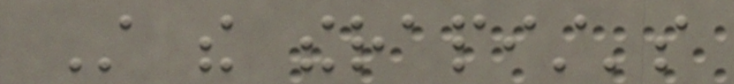Still the therapist's
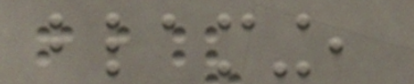blaming,
